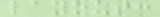layout:
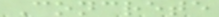Concrete
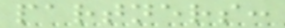partners:
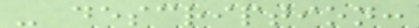- description:
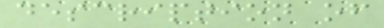description of
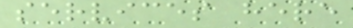services here
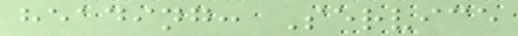heading: Service
